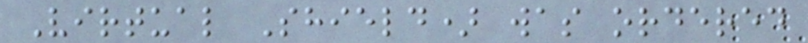Virtual Shield) was ordered
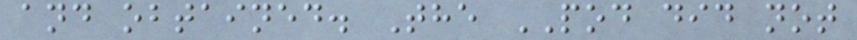and obtained. The POD did not
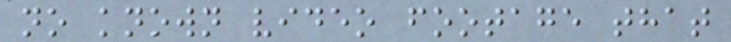no known video footage that
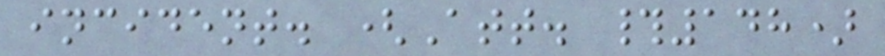incident. (Att. #148)
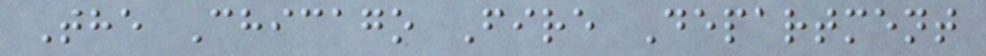The Chicago Fire Department
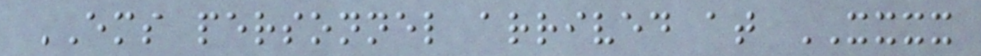EMS personnel arrived at XXXX
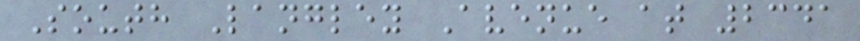South Langley Avenue at 2341
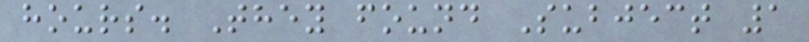hours. They found Subject 1
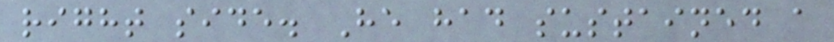right side. He had sustained a
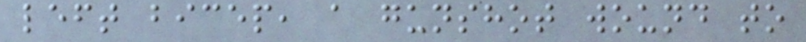left bicep, a gunshot wound to
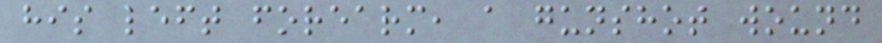his left forearm, a gunshot wound
